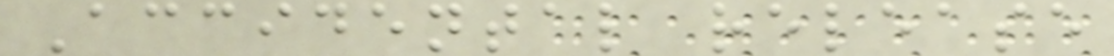Accidental release
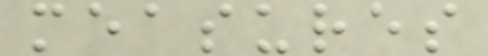measures
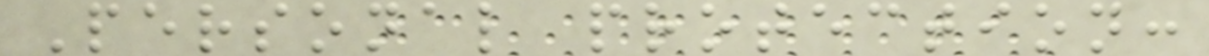Personal protection:
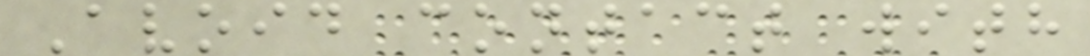Avoid contact with
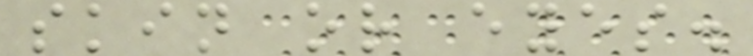skin or eyes.
